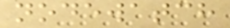nodewatch
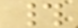#
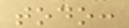todo:
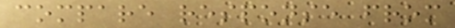compare response from
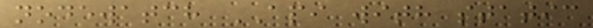nodewatch API with static
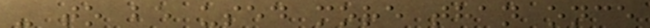- to be used more than once
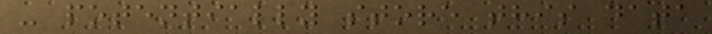- potentially store this data
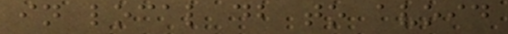in local db to avoid
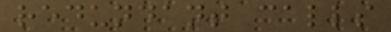redundant calls
